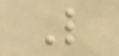L
